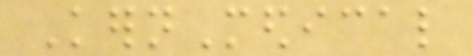KernMedical
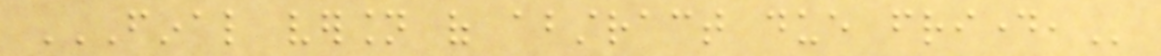FINAL VERSION OF ABSTRACT DUE FRIDAY,
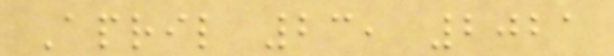April 23, 2021
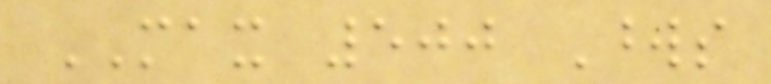MAX 500 Words
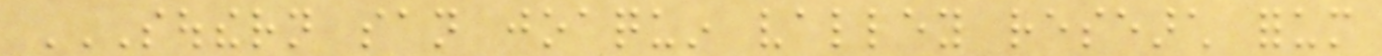SOUTHERN SAN JOAQUIN VALLEY RESEARCH FORUM
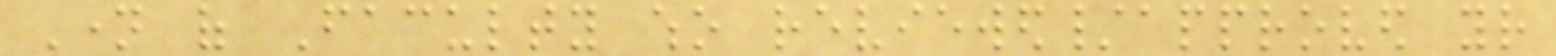Name of Faculty who reviewed/approved your
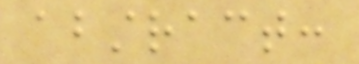abstract:
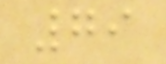79
